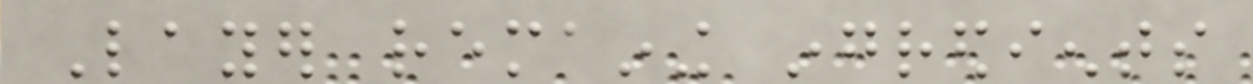Layer remaining ingredients
